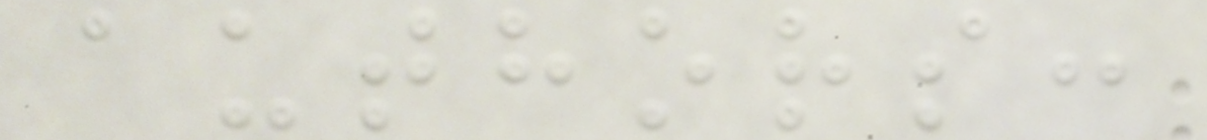authors:
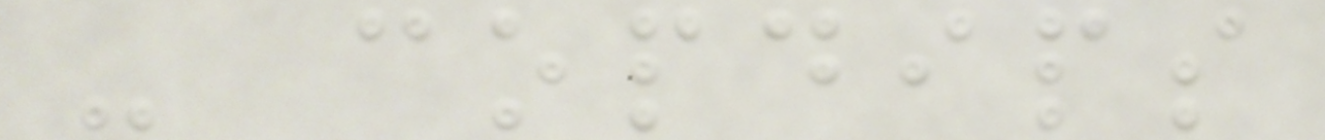- copdips
